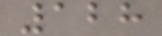128
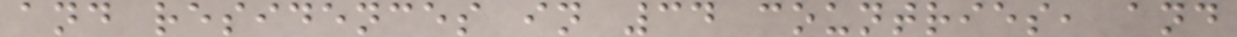and residences in 34 countries, and
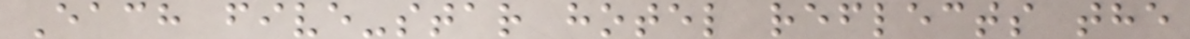Each five-star hotel reflects the
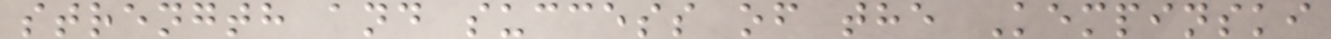strength and success of the Kempinski
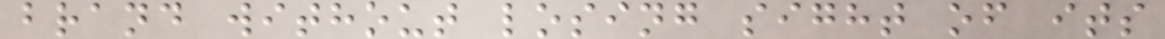brand without losing sight of its
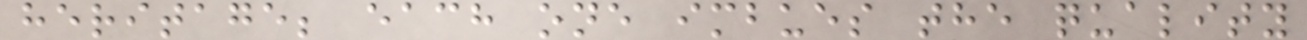heritage; each one imbues the quality
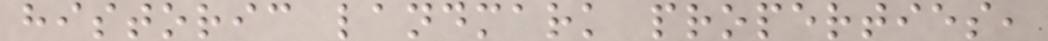historic landmark properties,
